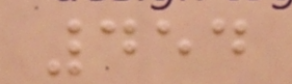454
